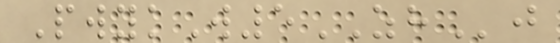PwykW5ZHj
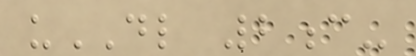uDL 2c-
